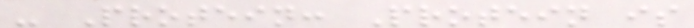- Protein: Protein is
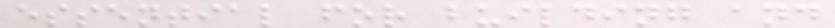essential for building and
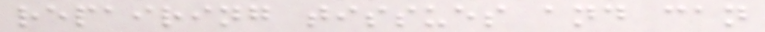repairing tissues and can
